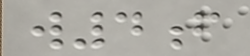w4f
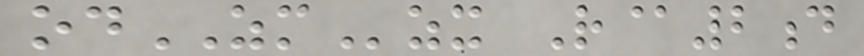odZMzx R@2d
